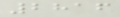2816
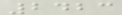2423
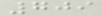709
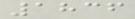1836
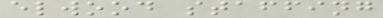elwood staffing
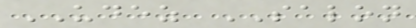UDEZ SALON
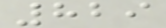829
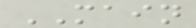MAIN
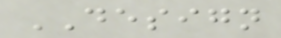DESIGN
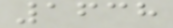1638
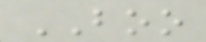BOO
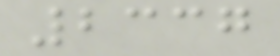2337
